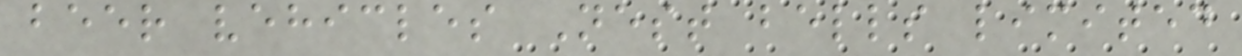beer vehicles Nest bells limited
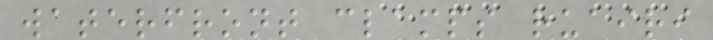waterfront clamps ruairi
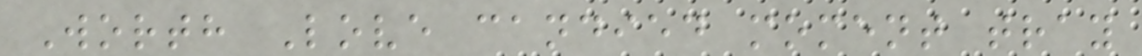Worth Love candied moment tray
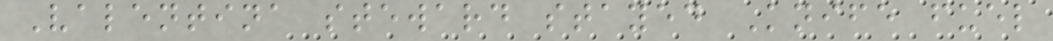Valentina steward stayed Knife fuel
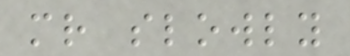mr slowly
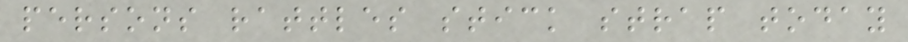persons rattles stick strap today
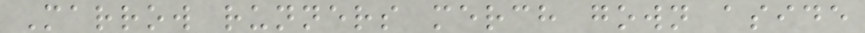Marrow runners merch gown aside
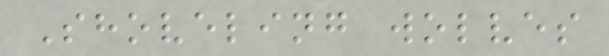Shoveling wolves
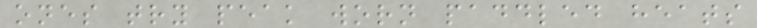ones try peak worn paddled heats
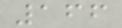166
